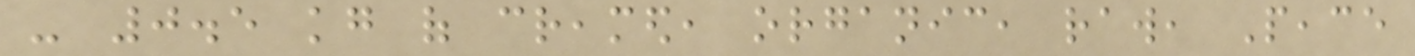- 0.5 kg of creamed, organic, raw, Peace
